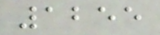1255
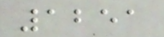1251
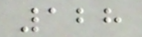128
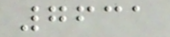7631
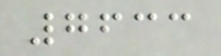7633
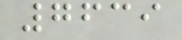7639
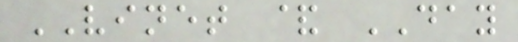VINET & DAY
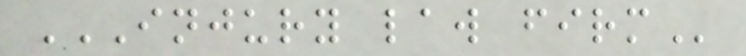INJURY LAW FIRM
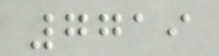7719
